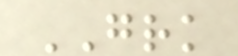GRK
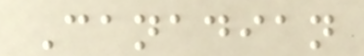Canadian
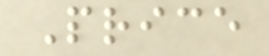Price
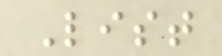List
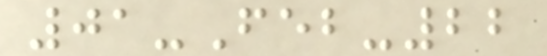01-Feb-22
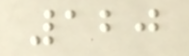120
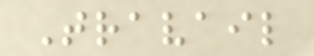Travail
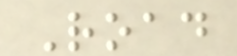Road
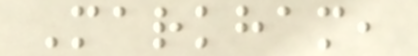Markham,
